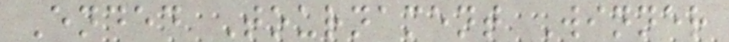Ended Tournament Winner
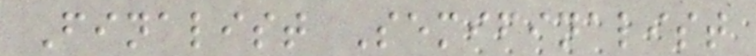Finalist Semifinalist
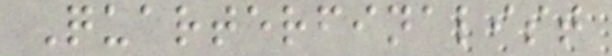Quarterfinalist
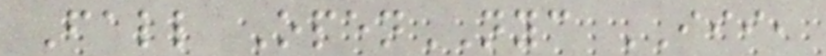Fall OpenNYC III,
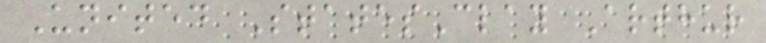United StatesClay Arthur
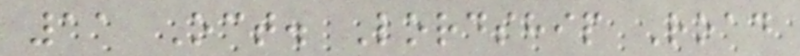11 Oct. Lordship Road
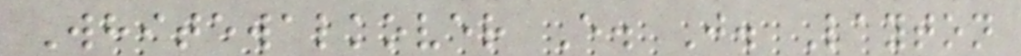Whitewalkover E. J. Layton
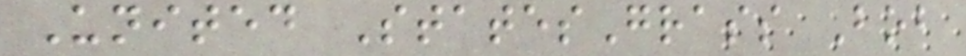United StatesGrass Bob
